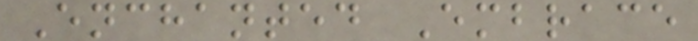Enchanted Embrace
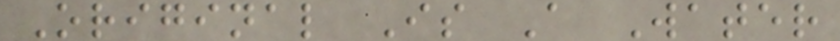Original Is A Water
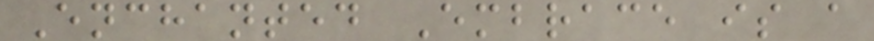Enchanted Embrace is a
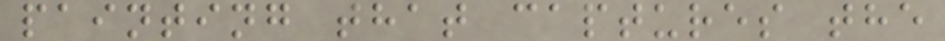painting that captures the
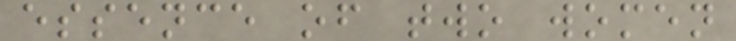essence of two women
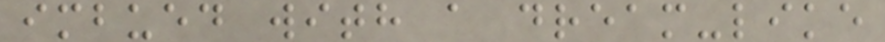imbued with a dream-like
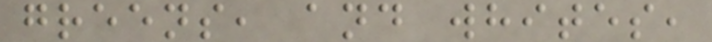greens, and whites,
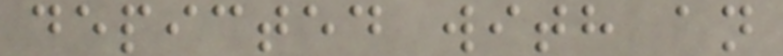depicted with an
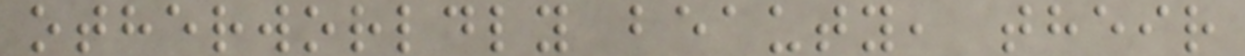otherworldly beauty, their
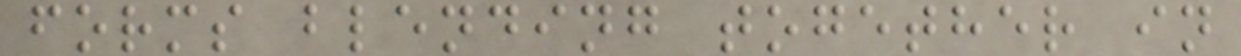forms blending together in
